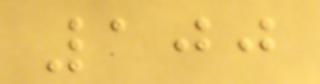100
